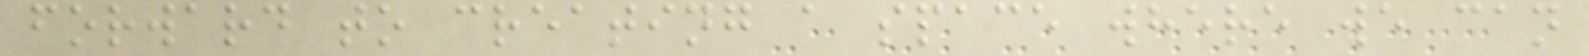forward to creating a space where we can
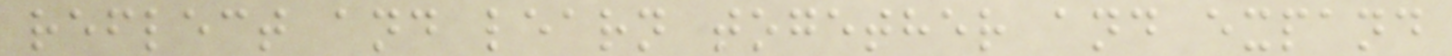reflect and learn together and expand
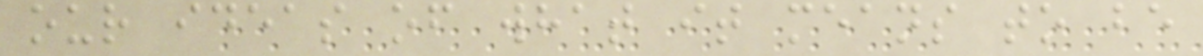our ideas of what it means to be
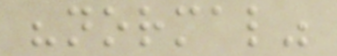"normal"
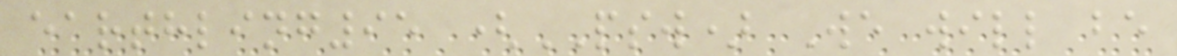earthling95 (PSW) We will be
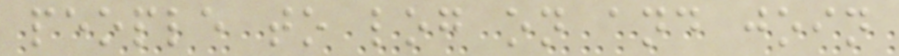people to log on and join
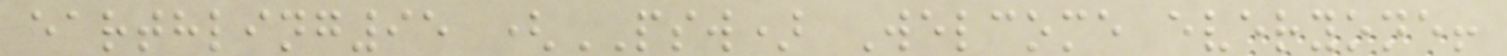earthling95 (PSW) Welcome everyone!
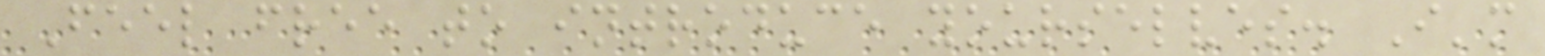Feel free to introduce yourselves. I'm
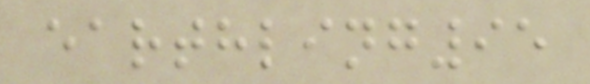earthling95
